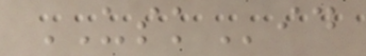USKid
